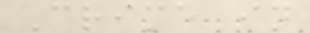Crime in
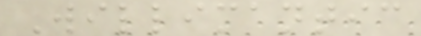Willimantic
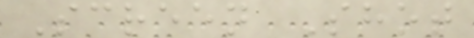Screen Shot
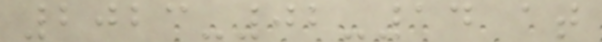2023-02-14 at
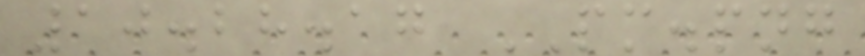10.28.17 PM.png
